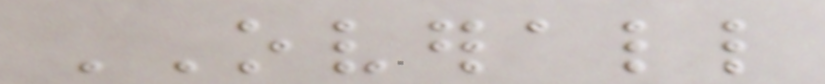OVERALL
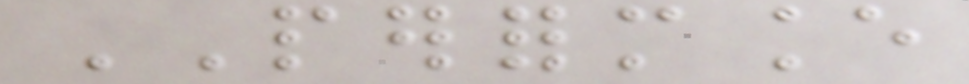PERFORMANCE
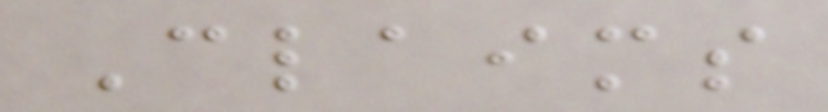Claims
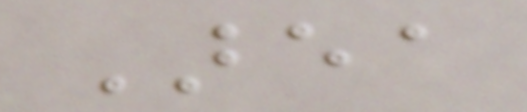Area
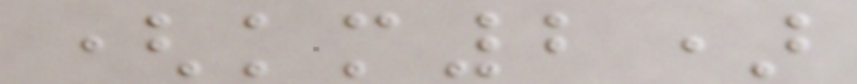(km2)
